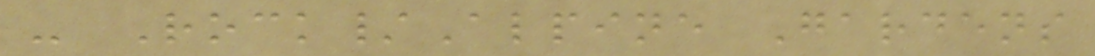- Rock/Alpine Gardens
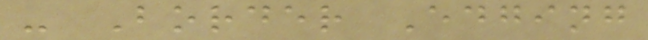- Border Edging
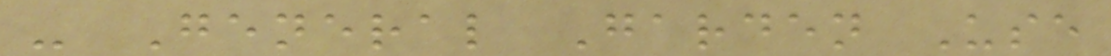- General Garden Use
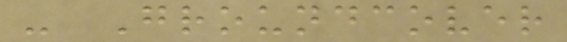- Groundcover
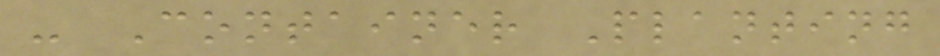- Container Planting
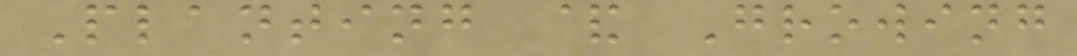Planting & Growing
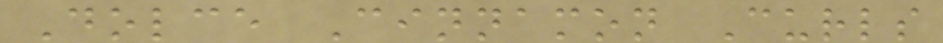Dolce Cinnamon Curls
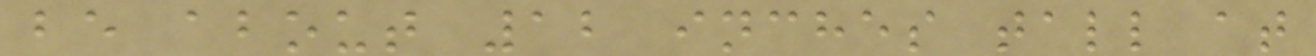be about 12 inches tall at
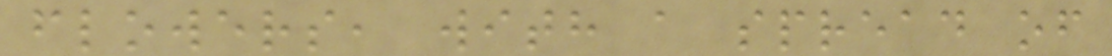flowers, with a spread of
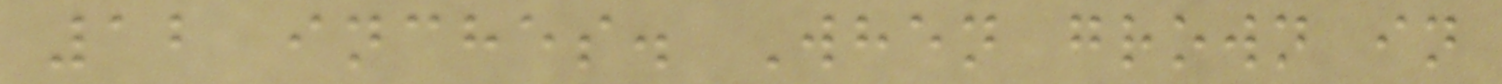12 inches. When grown in
